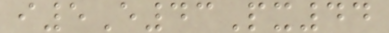i5E43Px44
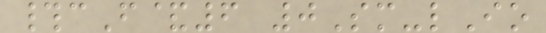#cF&6 0Sm-lIo
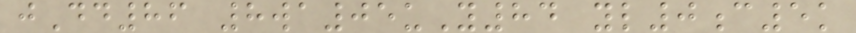jDd86 8wa05uY84 yl0c5k
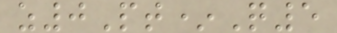z0Pt*Q5
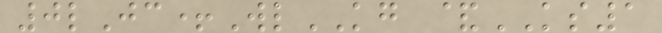0lJc+WlKG &KS1
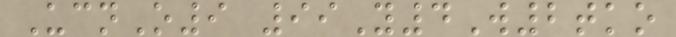UcnO9 99Y4W2tko
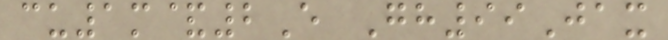cu1m&2E Gh99Jax
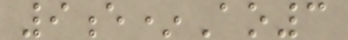9e*Ao3
